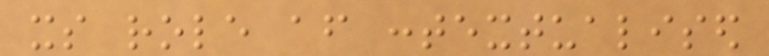its role after contextualised
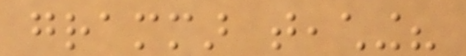grammar teaching?
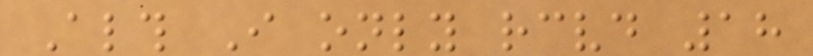Although I only received 18
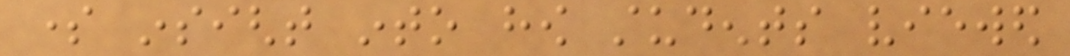some insight into how students viewed
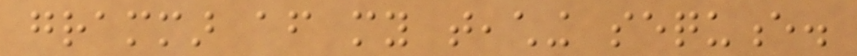grammar after my teaching sequence.
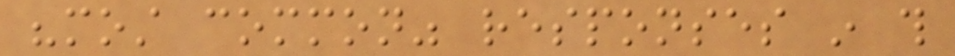"most common" responses in this
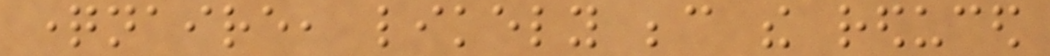questionnaire, likely because the reduced
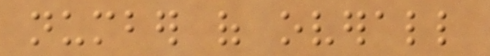number of overall
